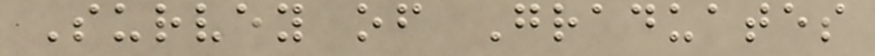Survey of Graduates
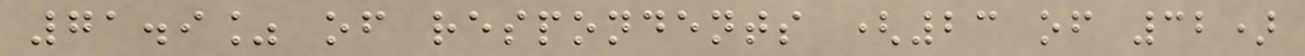71.9% of respondents (23 of 32)
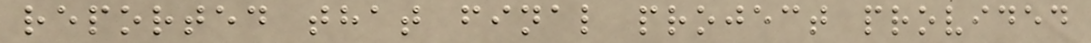reported that final project provided
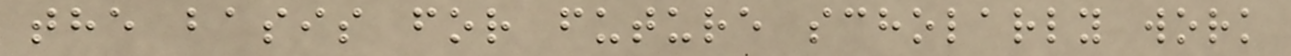the basis for future scholarly work
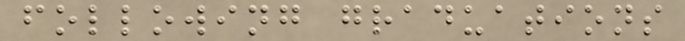following graduations
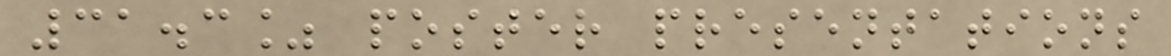31.3% poster presentations
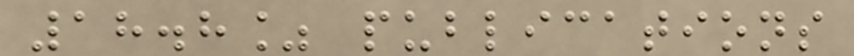18.8% publications
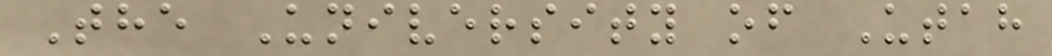The University of Utah
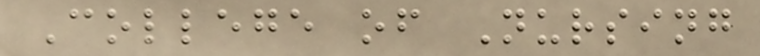College of Nursing
